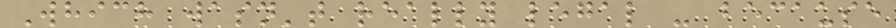Which wasn't really legal - because
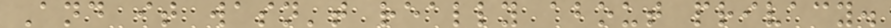And it wasn't really about privacy.
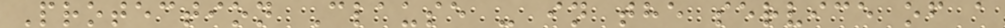Protection Clause - in the service of a
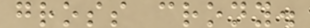gross crony.
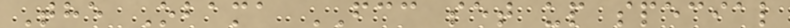The Obama FCC set up special
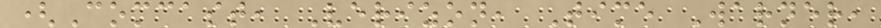(Comcast, Verizon, Time Warner,
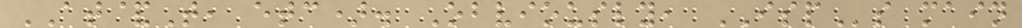AT&T, etc). Obviously, ISPs main
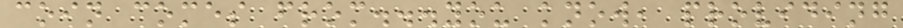coin comes from...you know, providing
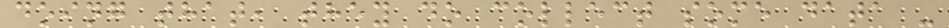doing that, they do collect some data -
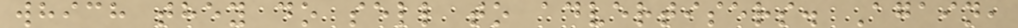which they do sell to advertisers. Again,
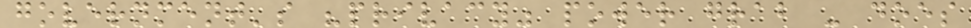government's "privacy" power grab - does
